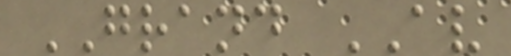GRAND AV
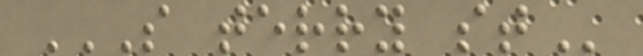S TERRY ST
